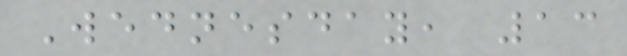Wednesday, 13
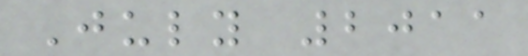July 2011
